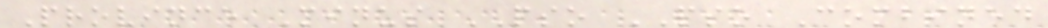Province Minus PSO PSO Combined
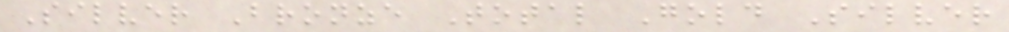Silver Bronze Total Gold Silver
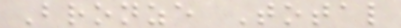Bronze Total
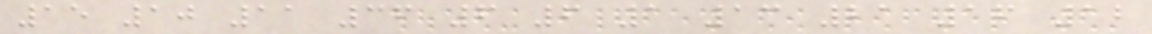15 10 11 36 6 6 1 13 21 16 12
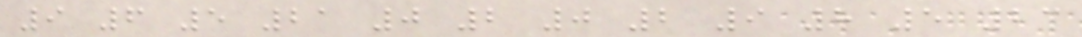9 6 5 21 0 2 0 2 9 8 5 23
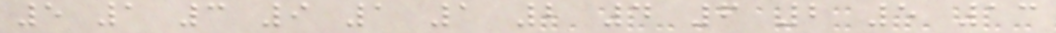5 1 3 9 1 1 2 4 6 2 5 13
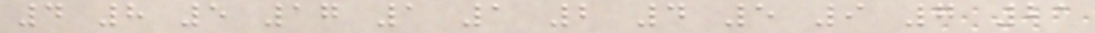4 8 5 17 1 1 2 4 5 9 7 21
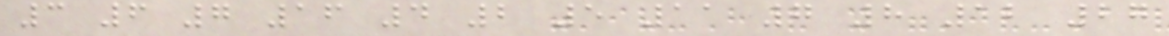3 6 7 16 4 2 5 11 7 8 12 27
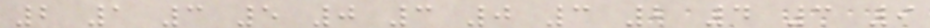2 1 3 5 0 3 0 3 2 4 3 9
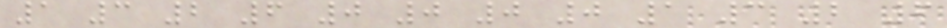1 3 2 6 0 0 0 0 1 3 2 6
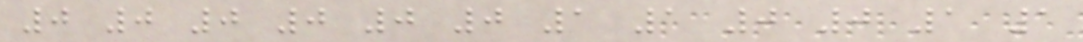0 0 0 0 0 0 1 1 0 0 1 1
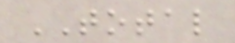TOTAL
